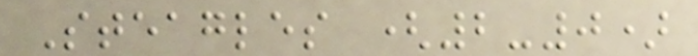Steagles (2-0)
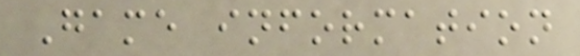Game information
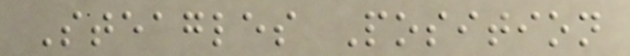Steagles Position
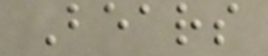Bears
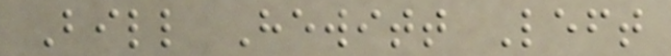Bill Hewitt Left
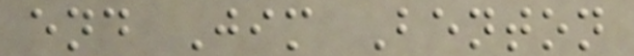end Jim Benton
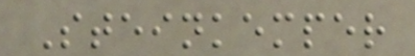Steinkemper
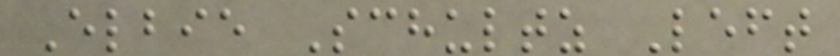Elbie Schultz Left
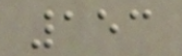153
